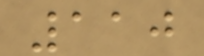110
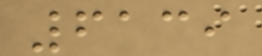6139
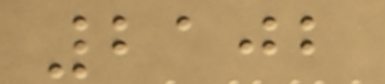2102
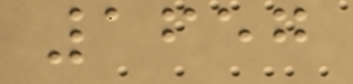1657
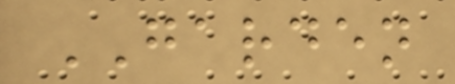GARDEN
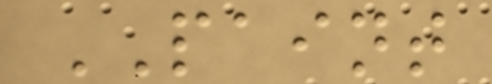PAINT
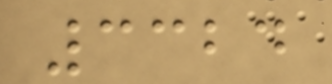3324
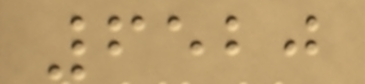6520
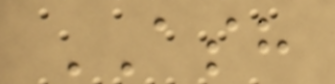ASH
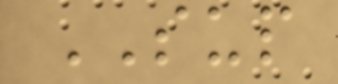SUP
